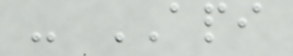- API
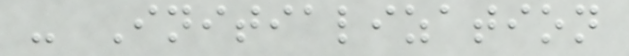- Initialization
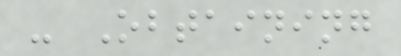- Obtaining
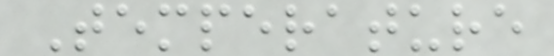Temperature
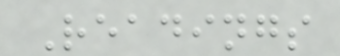Readings
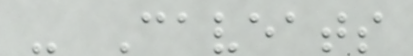- Caveats
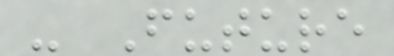- Future
